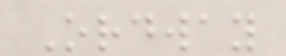Ordway
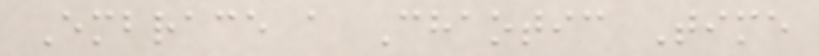Embrace a Chaotic Time
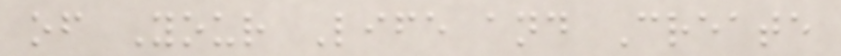of Your Life and Create
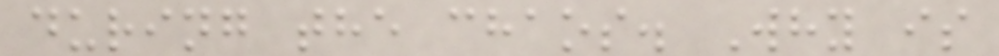during the chaos. Why is
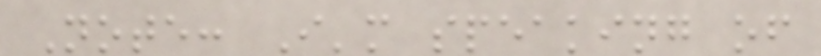Note: I'm speaking of
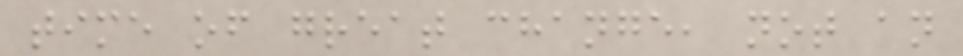time of great change, not an
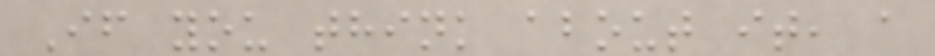If you think about it, a
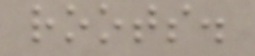roots.
